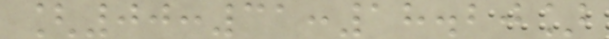[00:31:18.20]
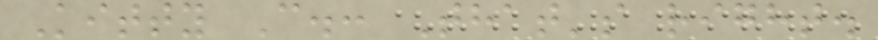Kitty C.: That's right.
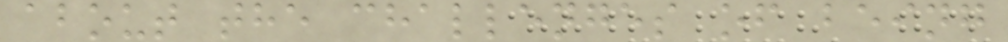about the challenges of being
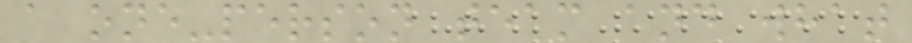a one-person team and what
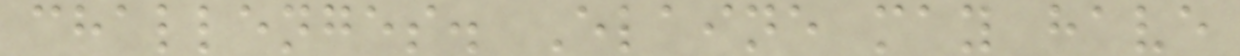challenges. Elaine may have
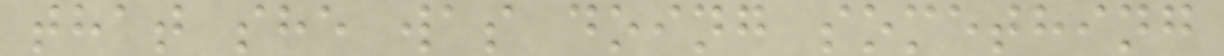that she was doing something
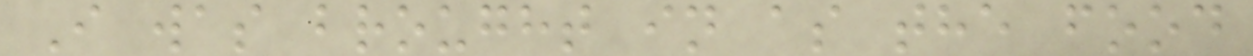I was brought in as the food
